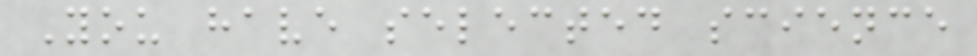You have selected science
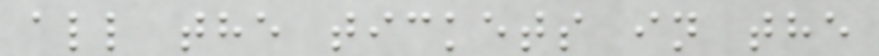all the tickets in the
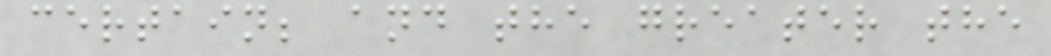certain; and the greater the
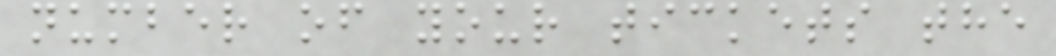number of your tickets the
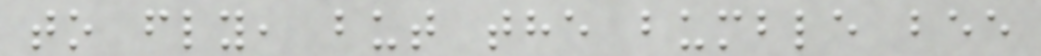to fly, but the bumble bee
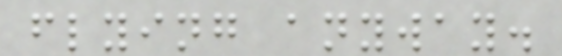flying anyway.
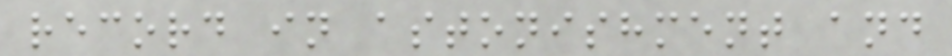record in astonishment and
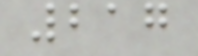217
